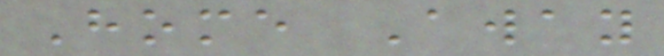Home Away
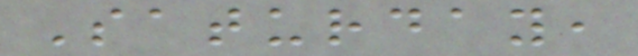Saturday,
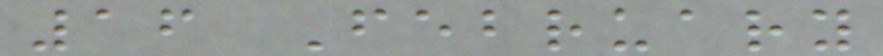16 February
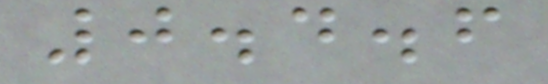0.4.6
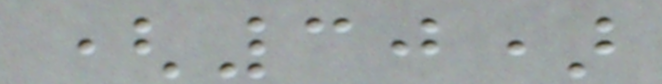(30)
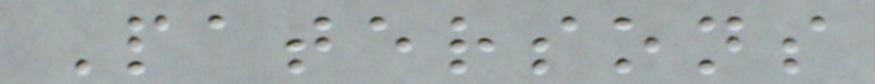Patersons
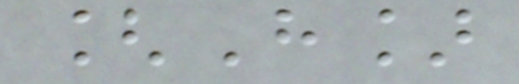[H]
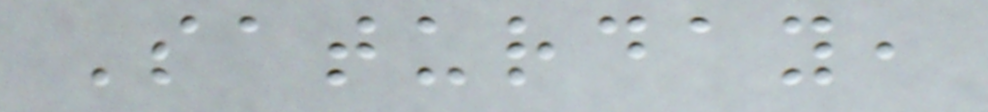Saturday,
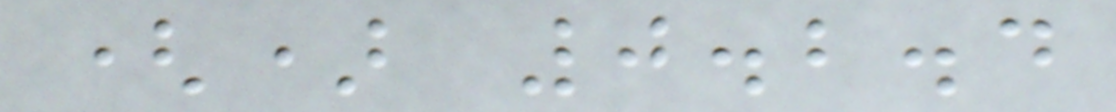() 0.2.4
